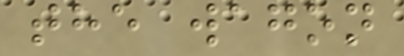the wagon
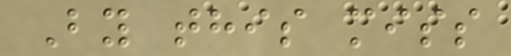By this miss
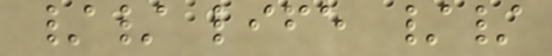// life //
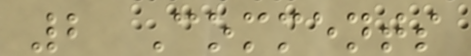2 Comments
